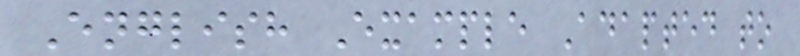English Example Adapted to
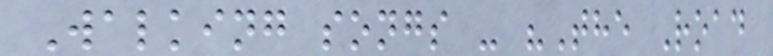Walking songs - "The Road
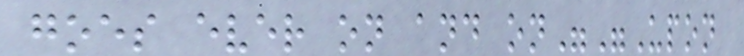goes ever on and on""Upon
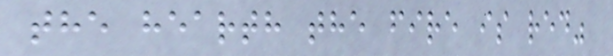the hearth the fire is red"
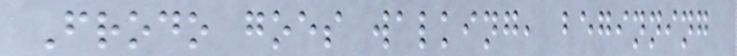Frodo goes walking, beginning
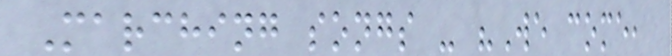Marching songs - "We come,
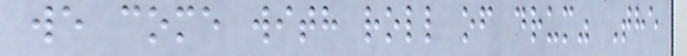we come with roll of drum" The
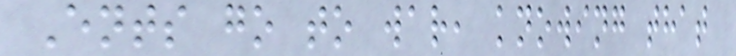Ents go to war, knowing that
